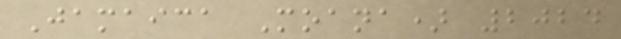Jamaica Moana) 2024
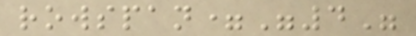rowspan="4"
